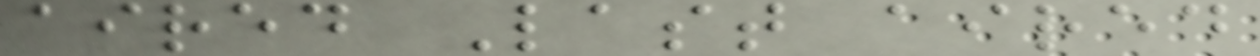aired Last aired
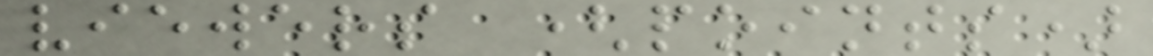viewers (points)
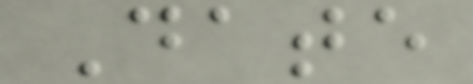Date
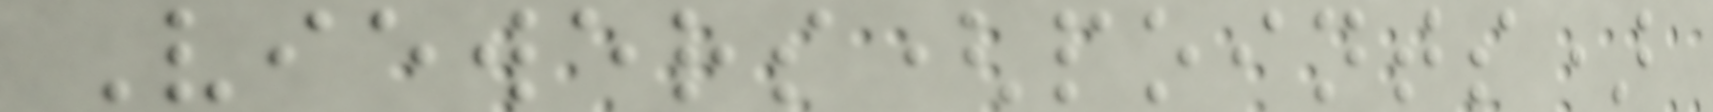Viewers(points)
